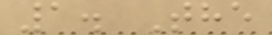1. The
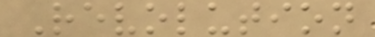Revolution
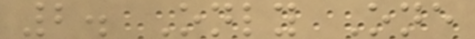2. Only One
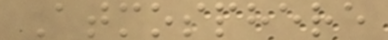Atmosphere
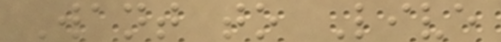Want to Live
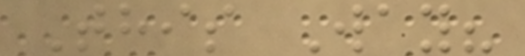This Way?
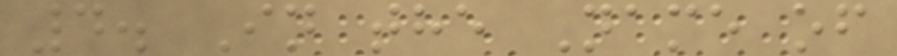4. In the Name of
